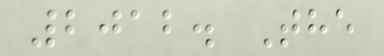2012. The
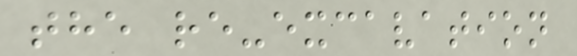the re-excavation
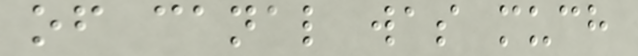of canal was much
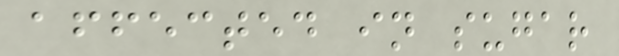affected in sugar
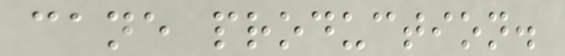cane production.
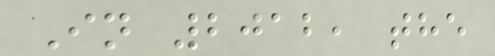In 2012, the
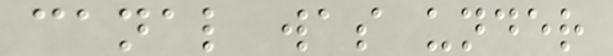canal was under
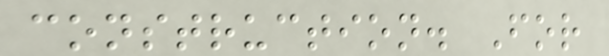construction. For
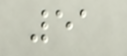51
